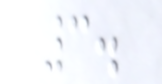3.
